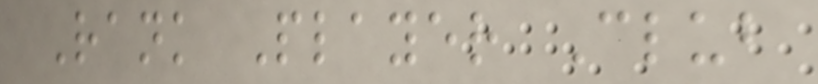Rank Player Club
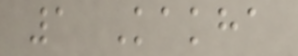1 Kakha
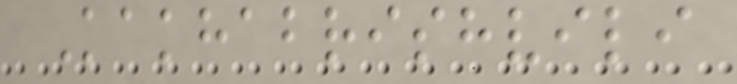Kakhabrishvili
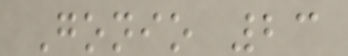Gonio 23
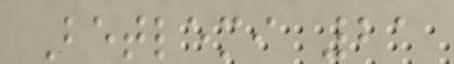Betlemi 21
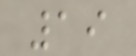19
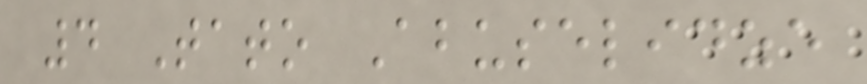4 Tato Abuselidze
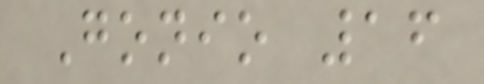Gonio 16
